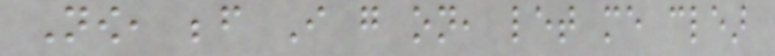Now, before I go on, let me clear
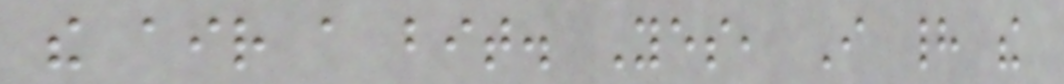the air a bit. Yes, I had the
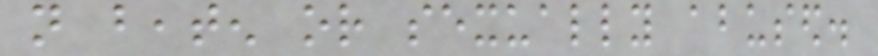not beaten or sexually abused.
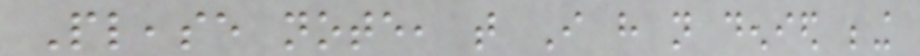Please note, that I have not denied being
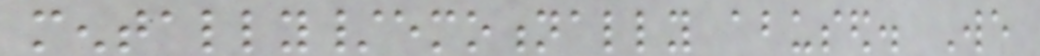mentally/emotionally abused. We
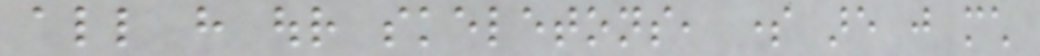all have our skeletons, some are just much
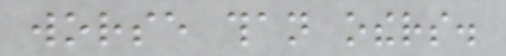worse than others.
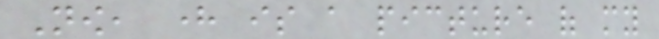Now, here is a picture of my
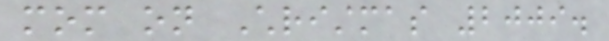mom on Christmas 2009.
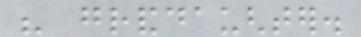his granddaughter.
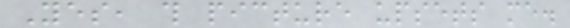Yes, this picture upsets me.
